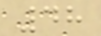48
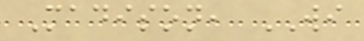Madison, WI
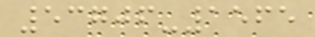53706-1565
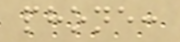phone:
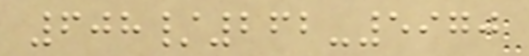608/262-5970
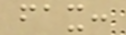fax:
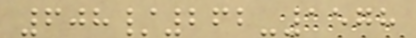608/262-1578
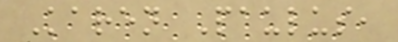Karen Paulus,
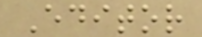Editor
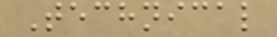Technical
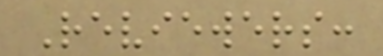Reviewers:
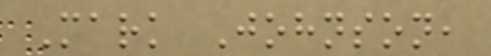Mark Johnson,
